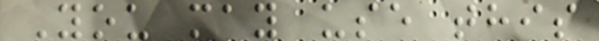You may use this
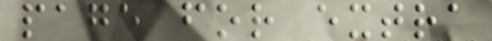page for extra
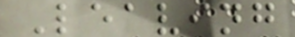Leaving
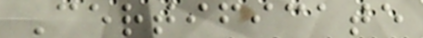Certificate
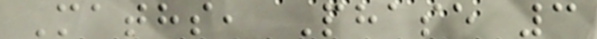Maths, Phase 3
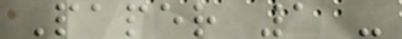Paper 1 -
